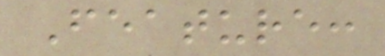Feature:
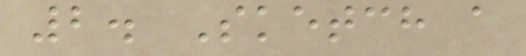2. Sketch a
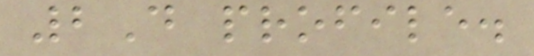2D profile.
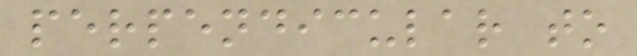perpendicular to
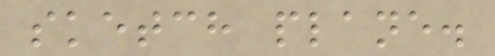sketch plane.
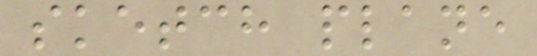sketch plane
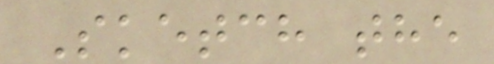Sketch the
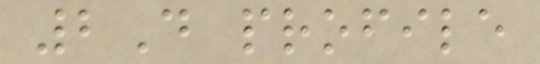2D profile
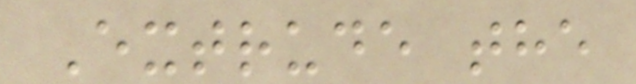Extrude the
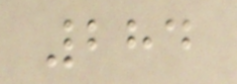284
